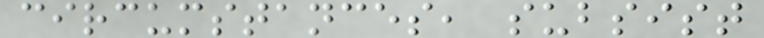circumstances, subsist
